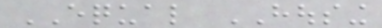EQUAL HOUSING
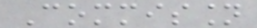Commission
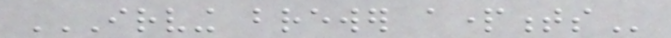IRVING BREWER APARTMENTS
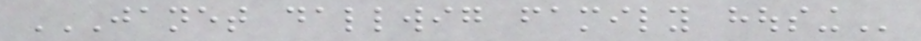JANET DALLWIG FAMILY HOUSING
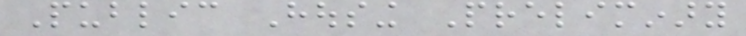Public Housing Preliminary
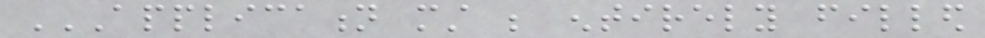APPLICATION MUST BE ENTIRELY FILLED
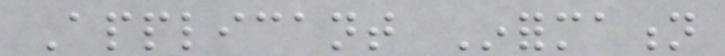Applicant Information
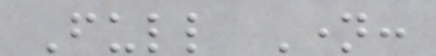Full Name:
